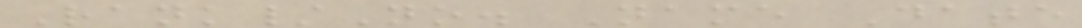Rank/No. Name Date
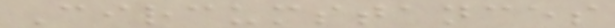Circumstances
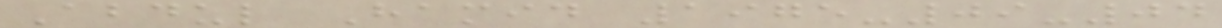Abdul Hamid 1975-09-04
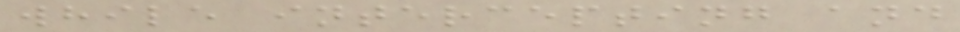while intercepting and
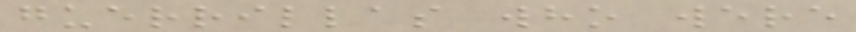guerrillas who were
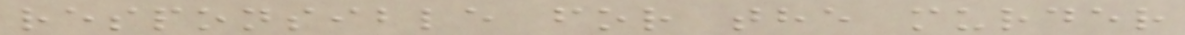responsible for the murder
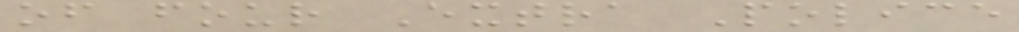of four Extra Police
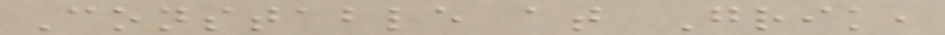Constable at Grik,
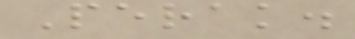Perak.
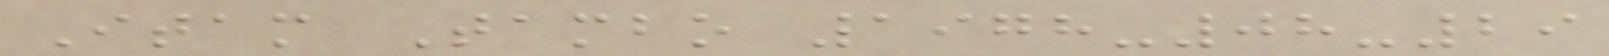Itam Tambo 1978-08-29
